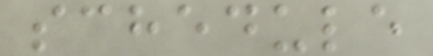schedule
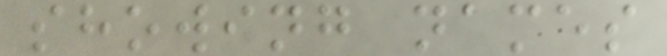showing names
